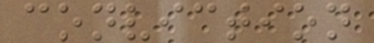conviction
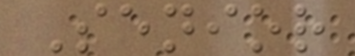Senior
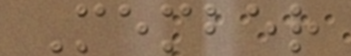Member
